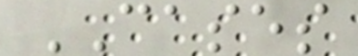CASES
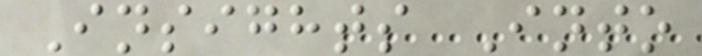Insights Into
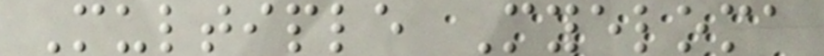Multiple Myeloma
